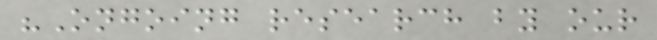"Ongoing research by our
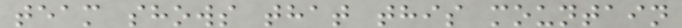team shows that this mountain
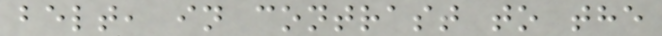belt, in contrast to the
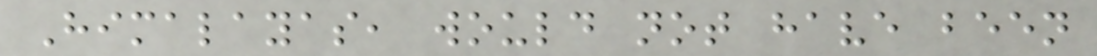Himalayas, would not have been
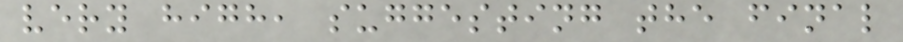very high, suggesting the final
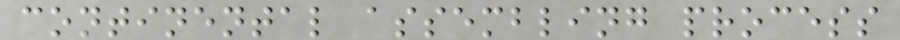continental assembling process
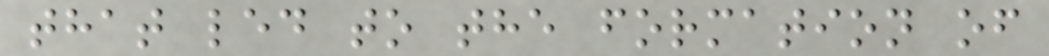that led to the formation of
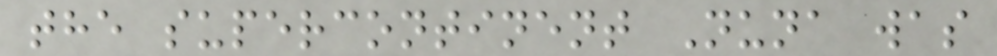the supercontinent Nuna was
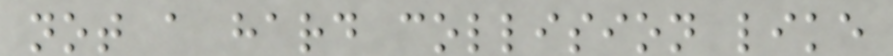not a hard collision like
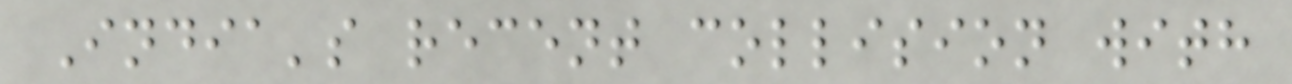India's recent collision with
